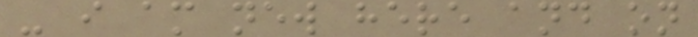- i am new here and on
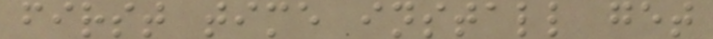first time install get
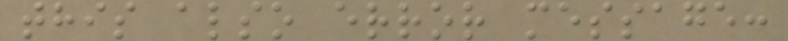this also error message:
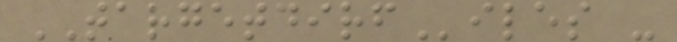TARGETDIRFiles -
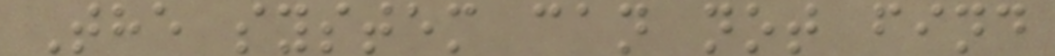The system can not find
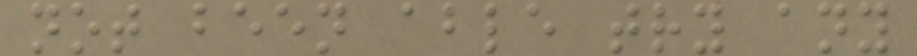not been able try any
